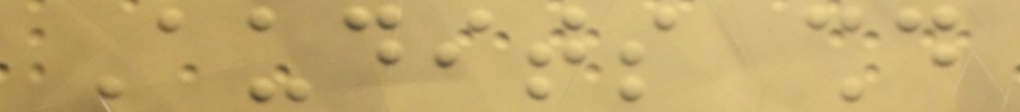Audits should
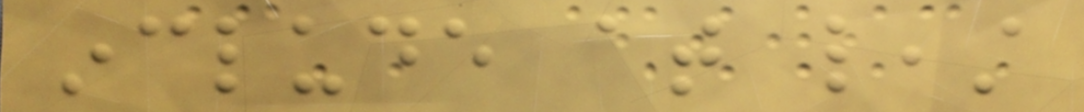include at least
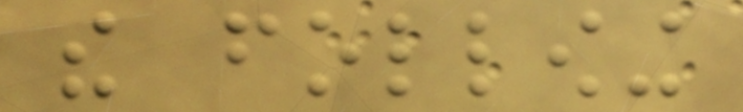the following
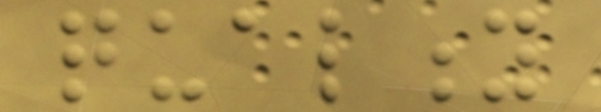quality
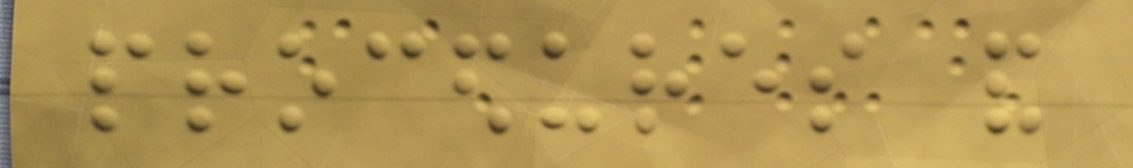procedures and
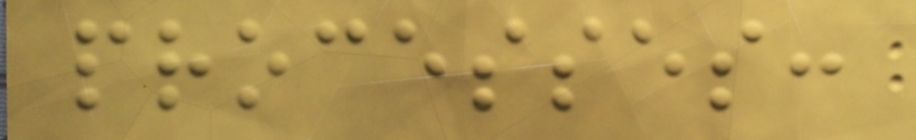processes:
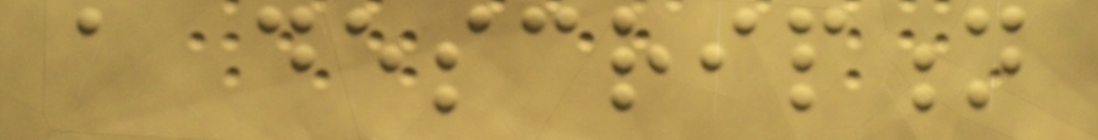a description
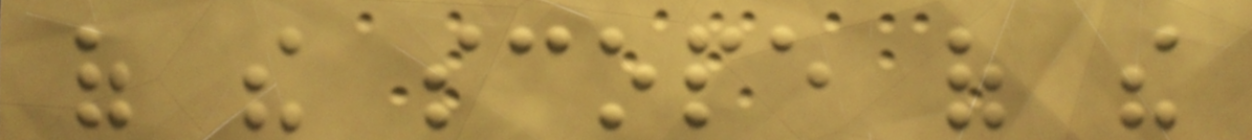of the scope of the
